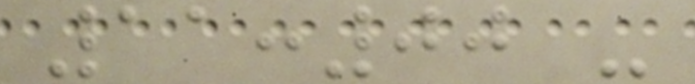11:00 -
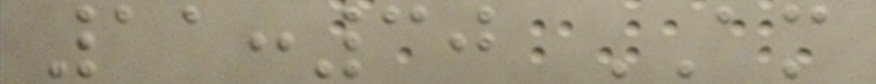11:30 AM
